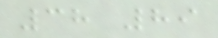38 89
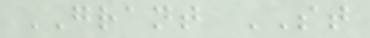GRANT ST
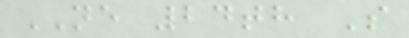NE 24th S
